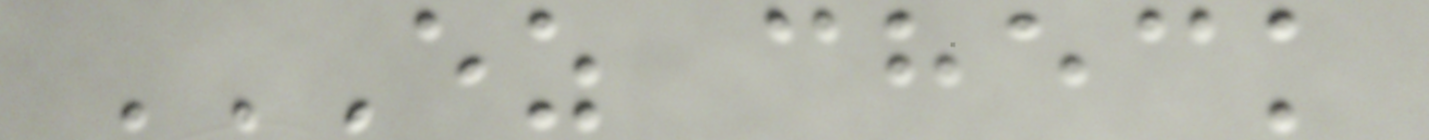EZ CHECK
